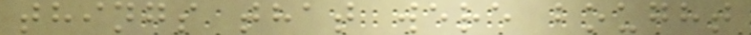things that were bought
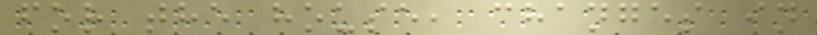for the house, changes in
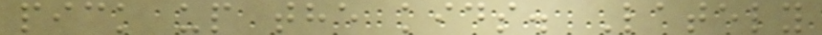pick up the kids. Lately
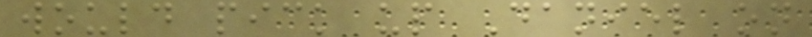would pick up Daniel on
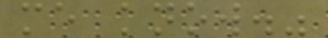me know."
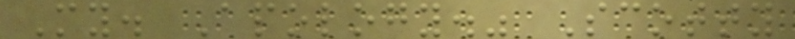My. Apology." Scotty
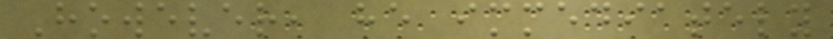However, he immediately
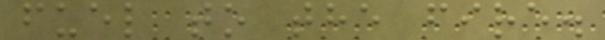fuel to the fire.
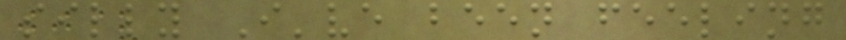silly I've been feeling
